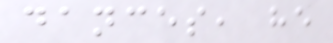dances, he
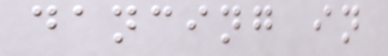dancing in
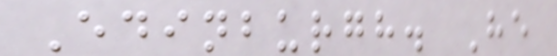Edinburgh. He
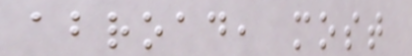abroad, most
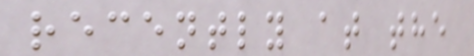recently at the
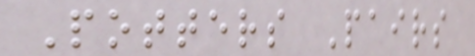Potters Pairs
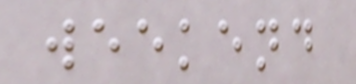weekend
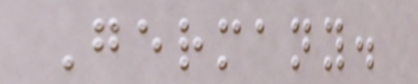Germany.
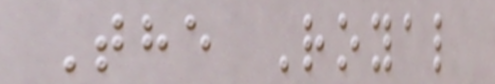The Royal
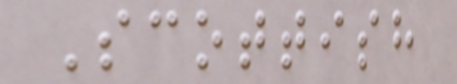Scottish
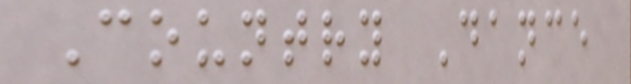Country Dance
